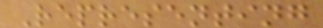Representing
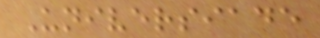Universiade
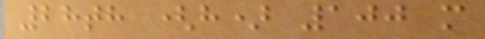28th (h) 100 m
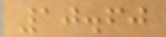10.60
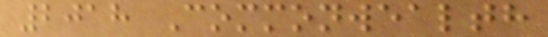2018 Commonwealth
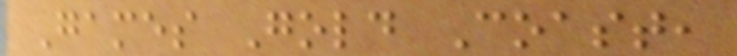Games Gold Coast,
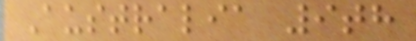Australia 9th
